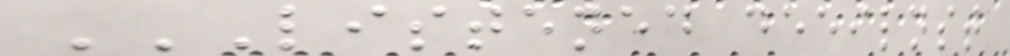LISTENED DEEILNST
